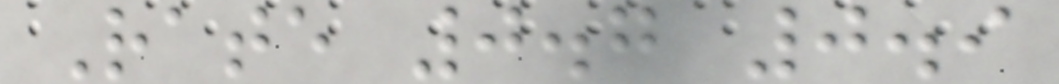Rate 0.7 0.9
